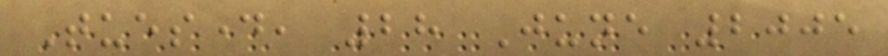Tuesday, 28 June 2005
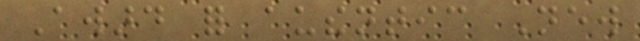Award for authentic New
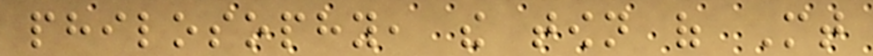philosophy, the town of Mt
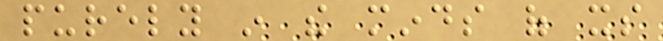purely in the minds of its
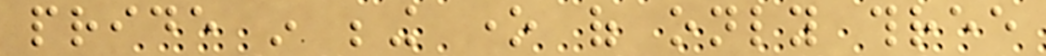pride in being one of only three
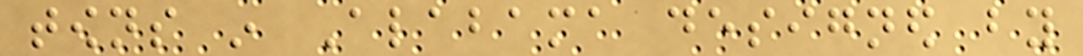towns in Alabama designed by
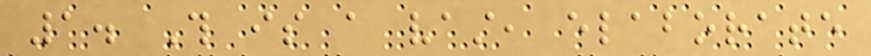1. This is a vast, elaborate
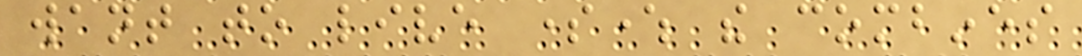want to live somewhere the combines
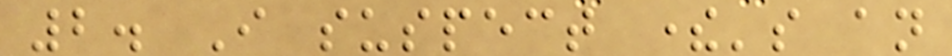2. I suspect there's an
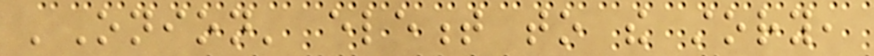'Onion' element to the story,
